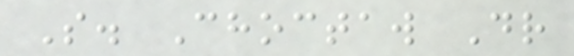S. Choctaw Dr
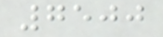7500
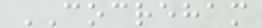COCREHAM
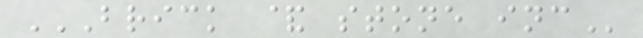BRICK & STONE INC
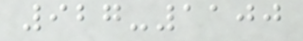927-1100
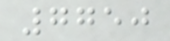7750
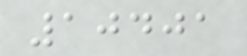10401
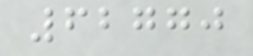62770
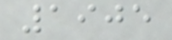1905
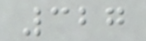327
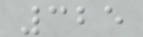325
